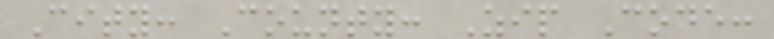City: County: Zip Code:
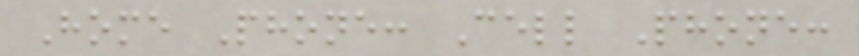Home Phone: Cell Phone:
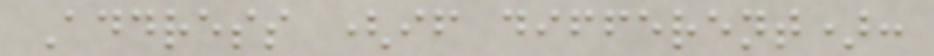Address (if different):
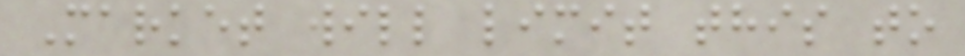Market will limit this to
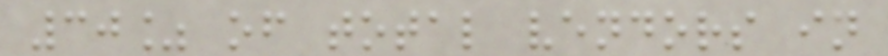30% of total vendors in
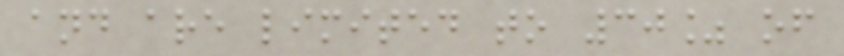and are limited to 30% of
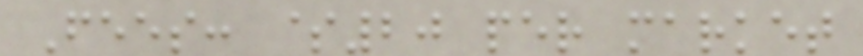Fees: $20 per market
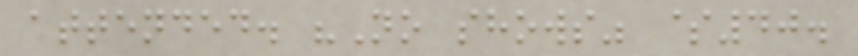attended. "No shows" $40.
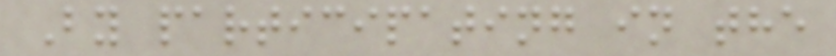By participating in the
